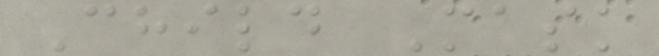Child Mask
